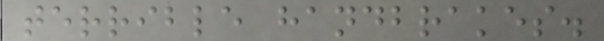terrible handbrakes.
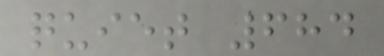quiet 684
